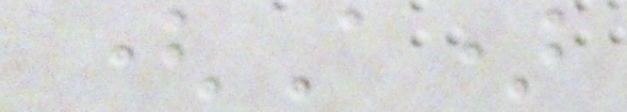(A)
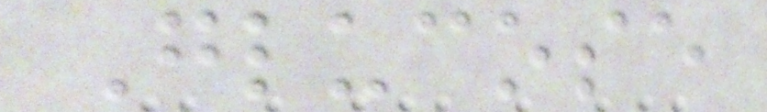Glucose
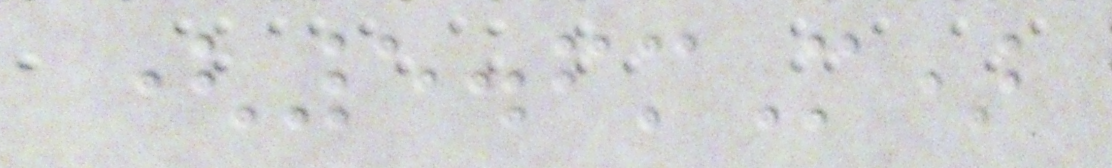(5.6mM)
